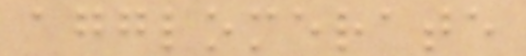agglomerate
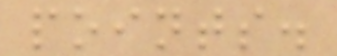points.
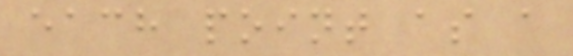each point as a
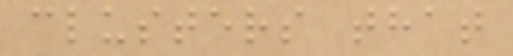clusters that
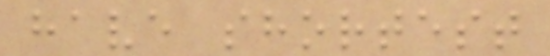have shortest
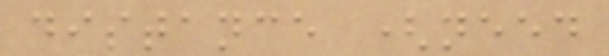distance (need
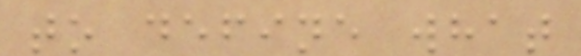to define what
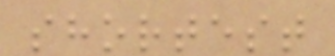shortest
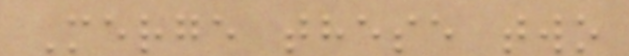Merge these two
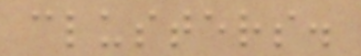clusters.
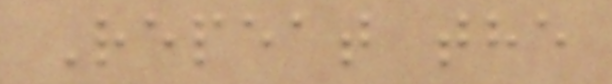Repeat the
